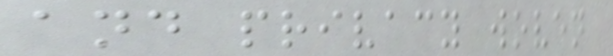and privacy woven
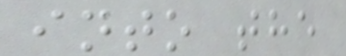into the
